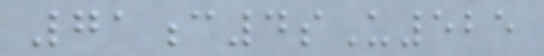71c4sU525
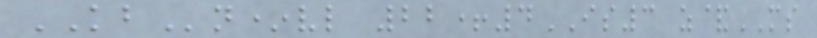KBn*vl 22+4IS3 z&MS
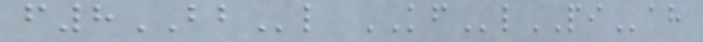f8BBl KFlPIah
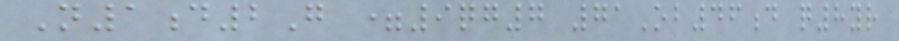N1d2G =9qg7 71Ob46d q8yr
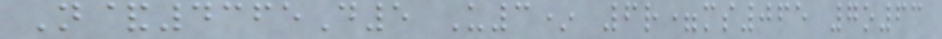N&4365D5 U3* 6r=ms065 7o63
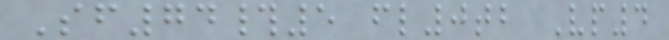Sf74#5 fl0tb Vp4
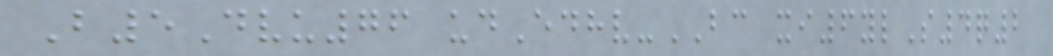B5Dvu76 udEdhv-BC xi6ylS4q2
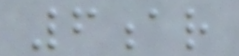6ar
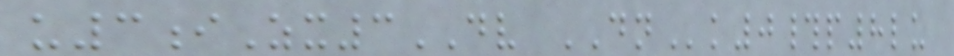u3iZx3DV DNk0#p8lu
